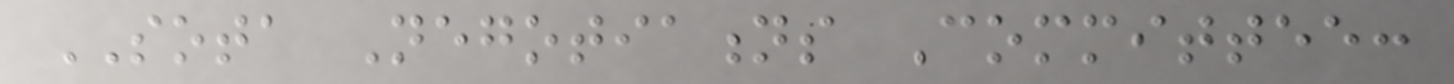SOTA Negotiations Committee:
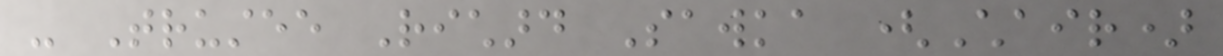- Trustee Richard Sawka (Chair)
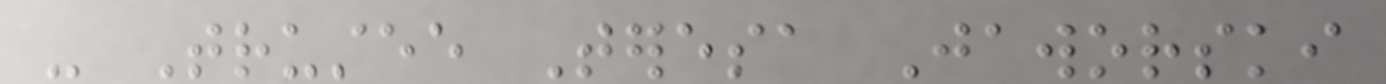- Trustee Teresa Jaworski
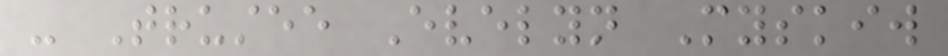- Trustee Evelyn Myskiw
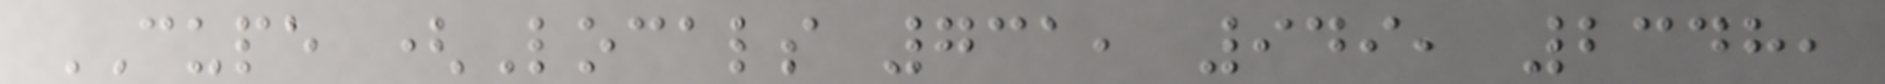CUPE (Locals 731, 949, 2348,
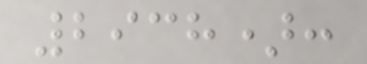2938):
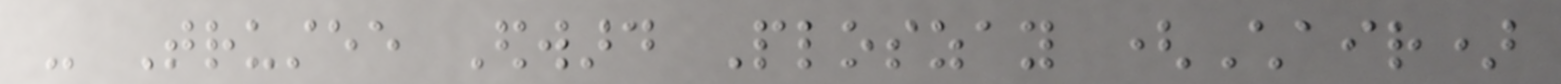- Trustee Edward Ploszay (Chair)
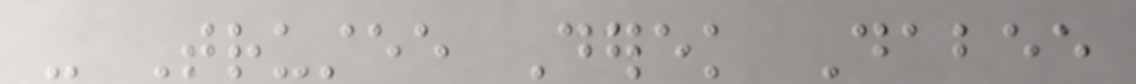- Trustee Derek Dabee
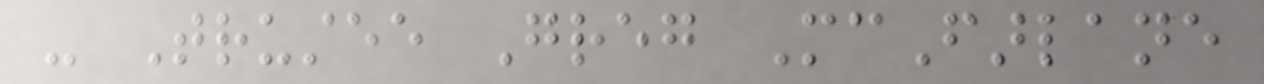- Trustee Greg McFarlane
